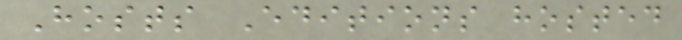Hosts Editions hosted
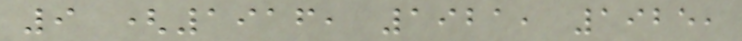9 (1916, 1921, 1925,
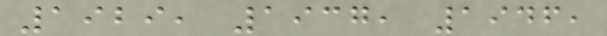1929, 1937, 1946,
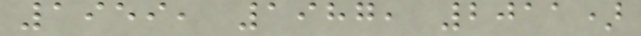1959, 1987, 2011)
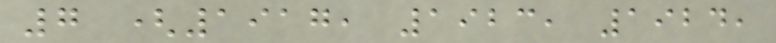7 (1917, 1923, 1924,
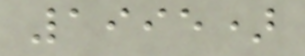1995)
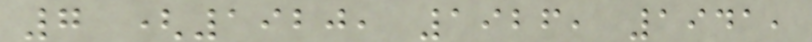7 (1920, 1926, 1941,
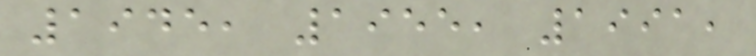1945, 1955, 1991,
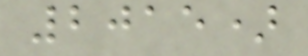2015)
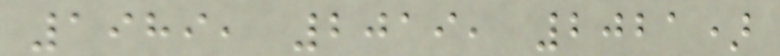1989, 2019, 2021)
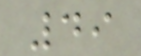49
